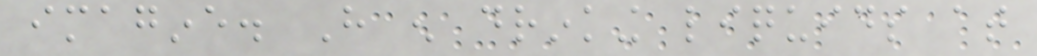imagine. Have enough drinking liquids at
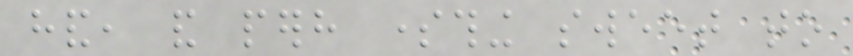hand, and perhaps something sweet to
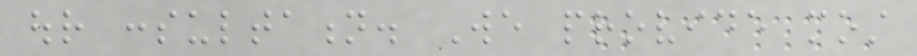our consultation. We provide most
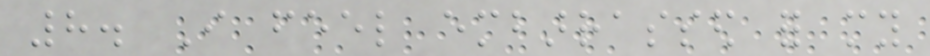8. I feel embarrassed for my
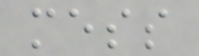mess
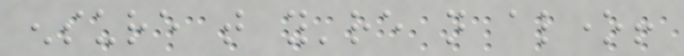ensure that you're not alone!
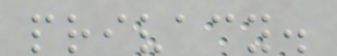privacy.
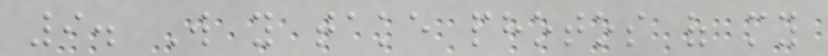9. Will you take photos of my
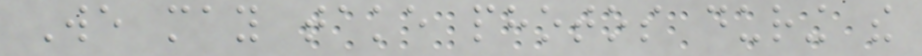We may take photos during the
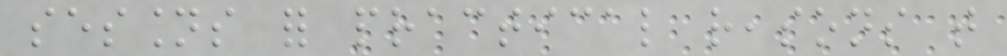sessions for practical reasons that
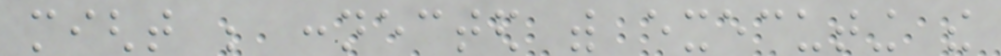might be connected with executing the
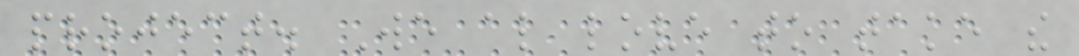project. We also love to take the
